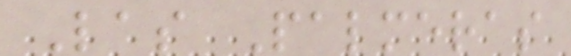Las Palmeras
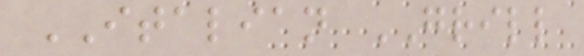ITALIAN GRILL
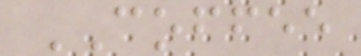COFFEE
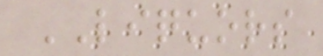LIQUORS
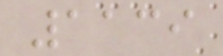1139
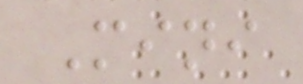Mini
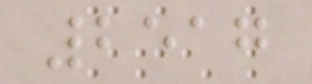2517
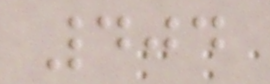404
